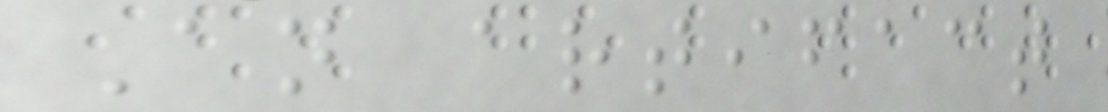An artifact
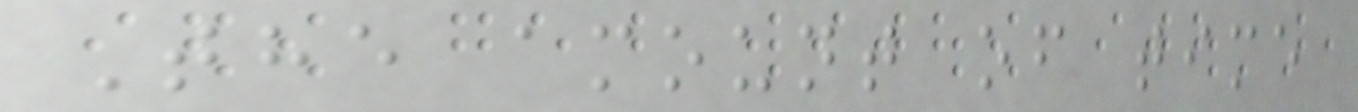The amount of time
